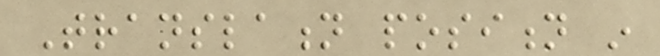Translation position in
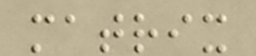matrix
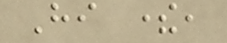Hi there,
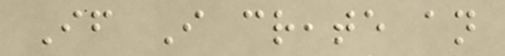If I create an
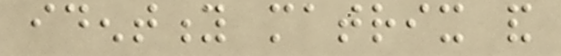identity matrix and
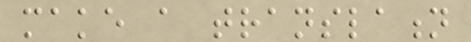make a translation
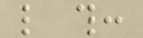like this:
